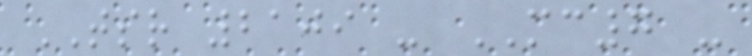TSR 2109 - MC7 -
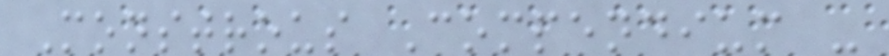Monstrous Compendium -
